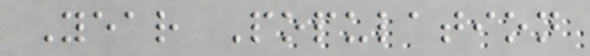Year Population
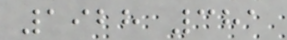1928 381
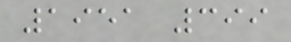1951 399
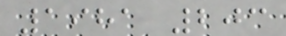1981 203
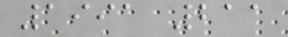1991 211
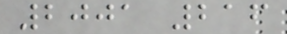2001 216
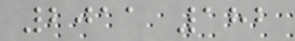2011 182
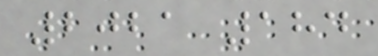2021 184
